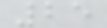25
